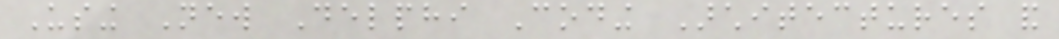Using New Delphi Coding Architectures and
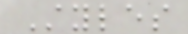Styles
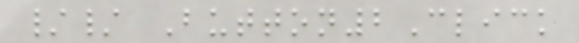// Button2Click
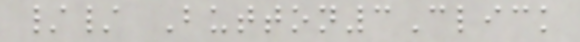// Button3Click
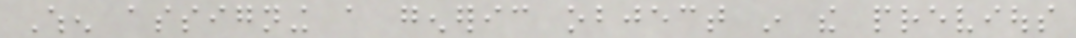When assigning a generic object in the previous
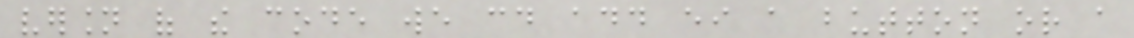version of the code we could add either a button or a
